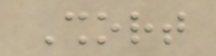Short
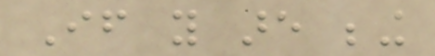If you are being
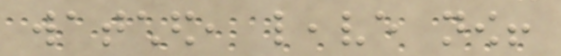watched, leave now!
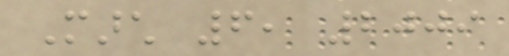March 6, 2009
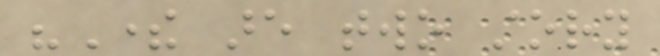"There are two story
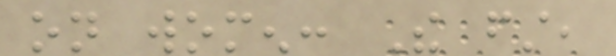on women: The first,
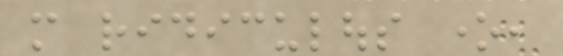more ridiculous one,
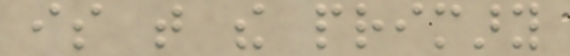is that the primary
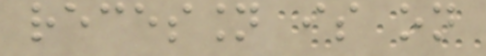recession is on
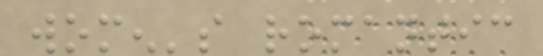women's romantic
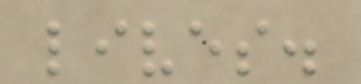lives.
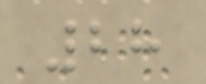28
